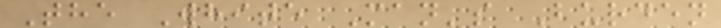The White Man's Burden
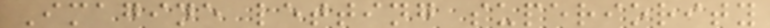Imagine letting superiority
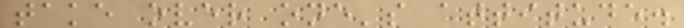take over one's attitude.
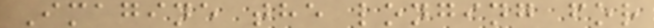Imagine the longing for
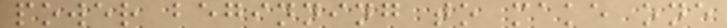power beginning to make one
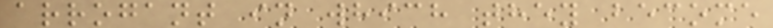arrogant in which they become
